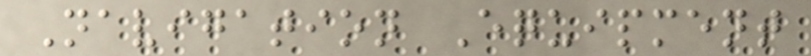Navigation Equipment
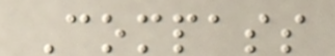Compass
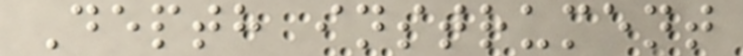Depth instrument
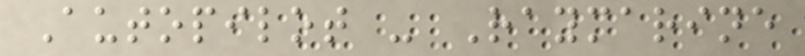Autopilot - Raymarine
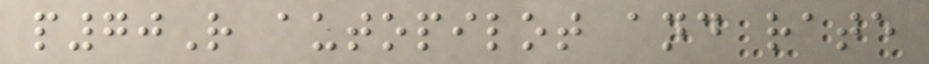p70R autopilot and rate
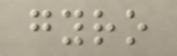gyro
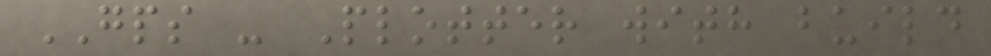GPS - Plotter with build
